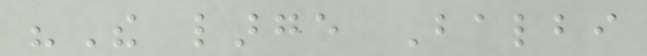"The large Balbi
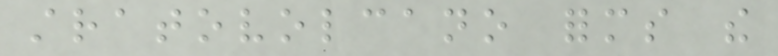stratovolcano forms the
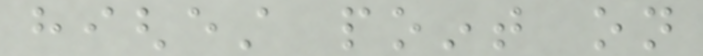highest point on
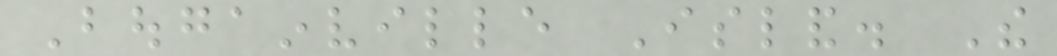Bougainville Island. The
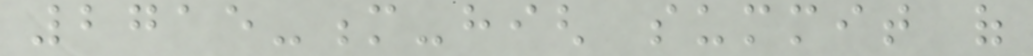2715-m-high summit of
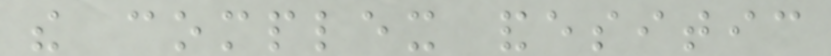the complex andesitic
